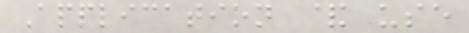Application & use
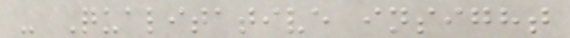- Qualitative insight
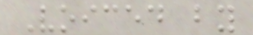Voiced by
